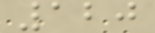120
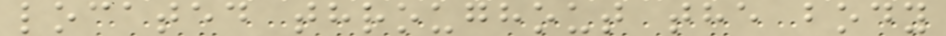located throughout the body
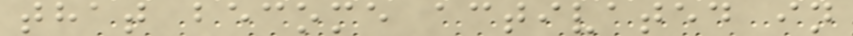that become activated in
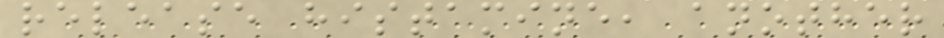release histamine, another
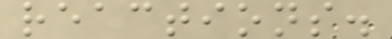reactions.
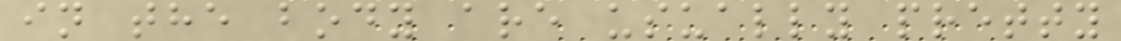in the body are usually pretty
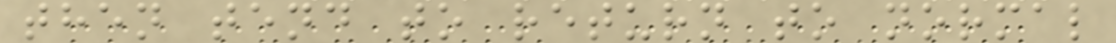then tend to return to normal
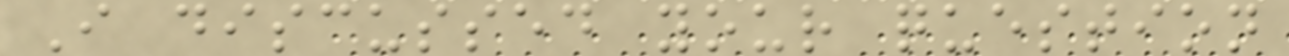I discussed your question
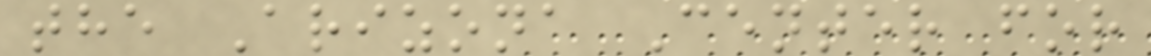the Arizona Center for
